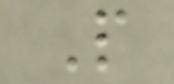P
